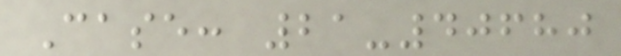Case: 21-40680
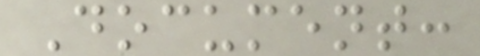Document:
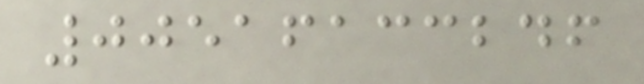00516133246
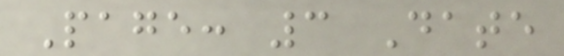Page: 3 Date
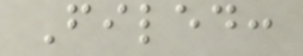Filed:
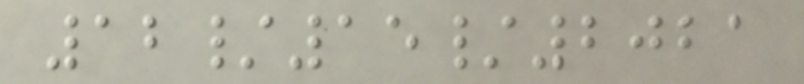12/15/2021
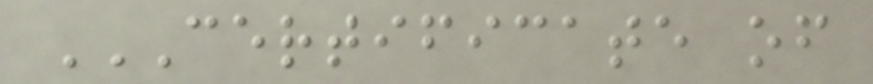CERTIFICATE OF
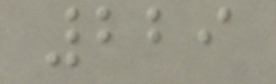229
